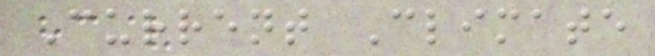Current Climate
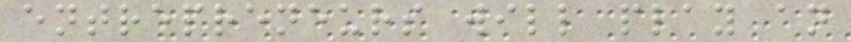entrepreneurs will play an
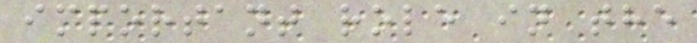important role in the
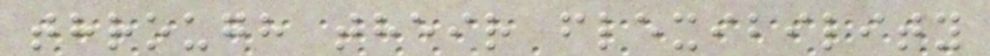through their flexibility
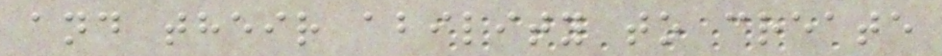and their ability to create
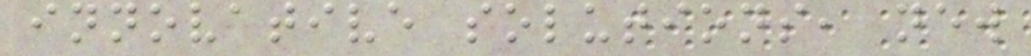innovative solutions, new
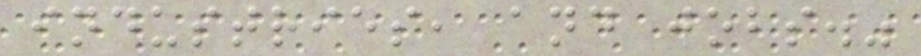industries, and jobs."
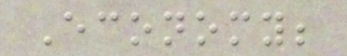Economy;
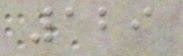129
